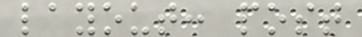layout: post
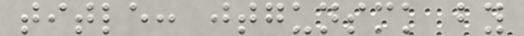title: jtgunsmk by
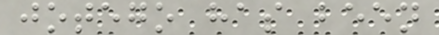jotego has been
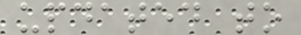updated to
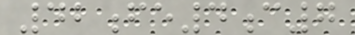42fe4c7
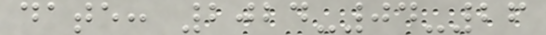date: 2024-04-26
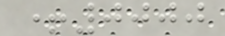+0000
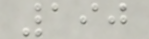190
